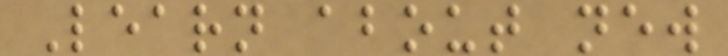Learn about new
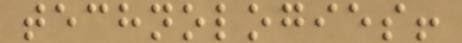technologies!
